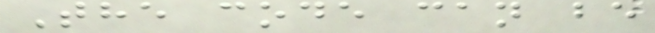The code can be
